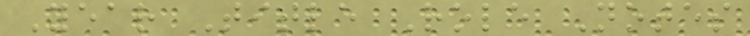Year Title Role Notes
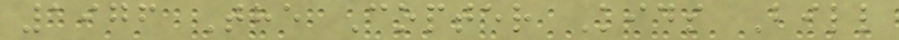1976 The Copter Kids Bill
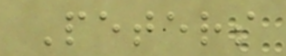Peters
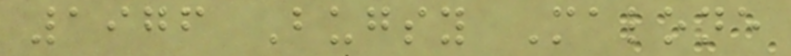1976 Bugsy Malone
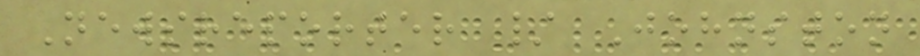Newsreporter / Johnston
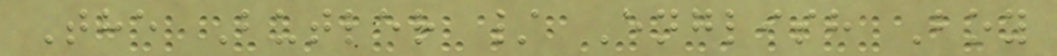The Butler / English Boy
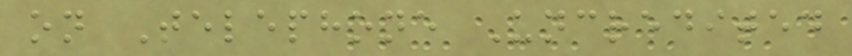on Telephone Uncredited
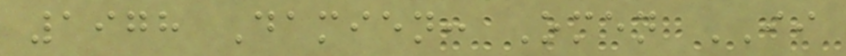1978 Damien: Omen II
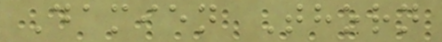Damien Thorn
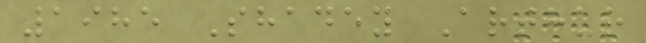1985 Shadey Arthur
